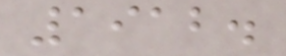1912.
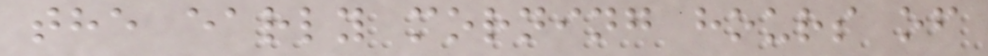the early morning hours of
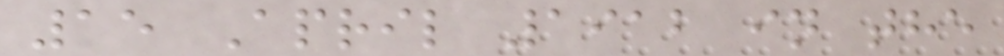15 April 1912 in the
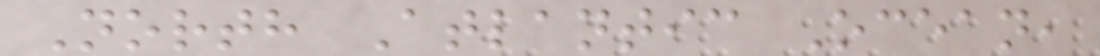North Atlantic Ocean,
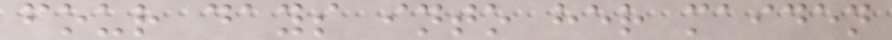four days into her maiden
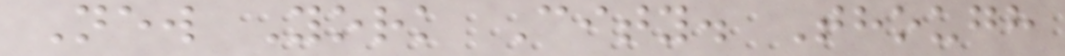New York City. Though
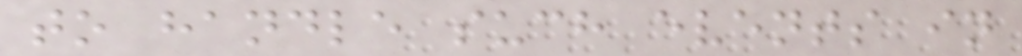to handle such events in
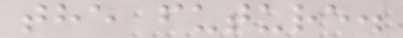the future.
